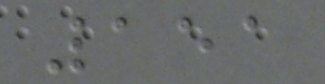151
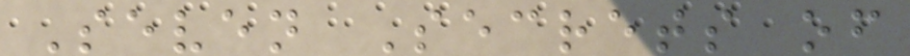Seven Secrets of
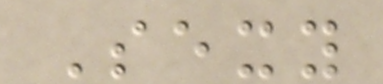Sexy
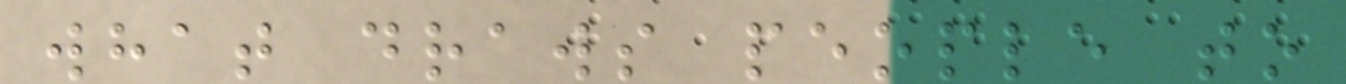what draws people to
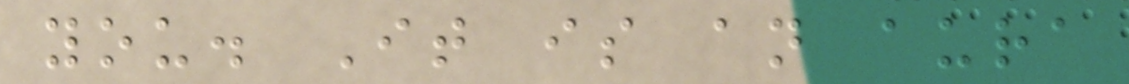you. It is an aura
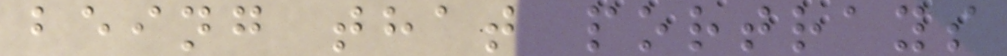being that portrays
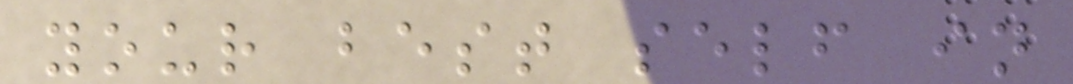your best self in
